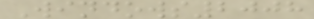Windows2008
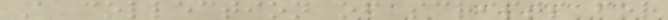A collection of scripts for
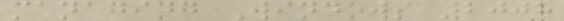managing Windows 2008
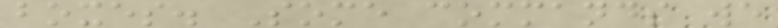boxes. Some commands we
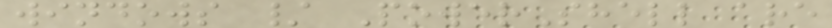windows / PowerShell are
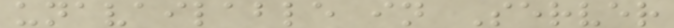unavailable in Server
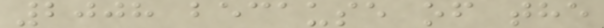2008 because of the
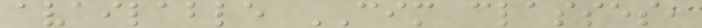available CIM classes,
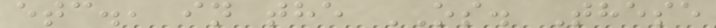etc., in the OS. These
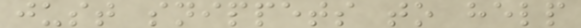just snippets to help
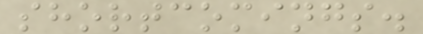shortcomings.
